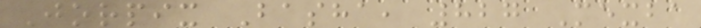Jorpix Basha, 827 Mexba
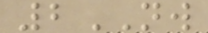2NW
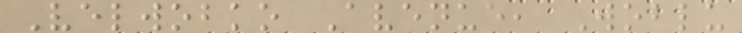Velwobko Avenue, Woblu
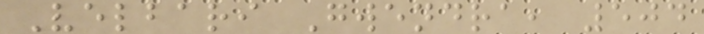Velbari Gwendra, 504
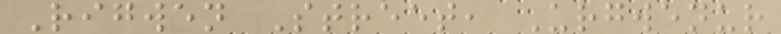Rigwen Street, Urgwenur
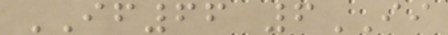IF66 6II
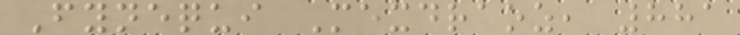Fynequi Mexdraoz, 881
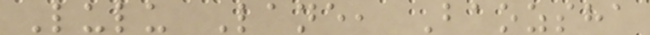Lulu Lane, Baozsha
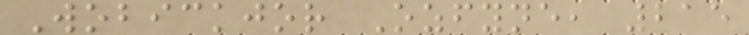Wobickjor Ozfyne, 215
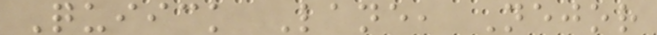Quiick Lane, Nejor
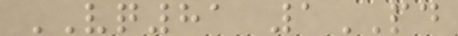VQ81 1PD
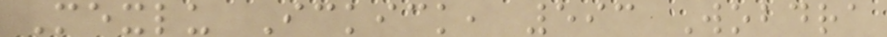Mexlu Ickick, 593 Wobdra
